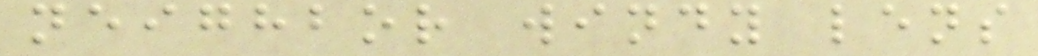neighbor windy lens
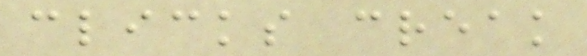clicks creak
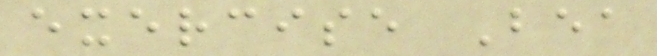exercise Bea
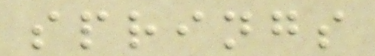springs
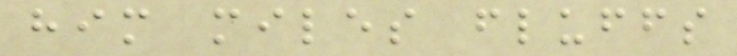him miles fluffs
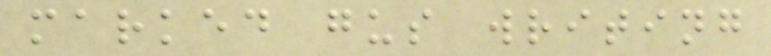marked gus writing
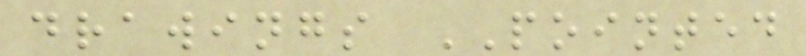drawings POINTED
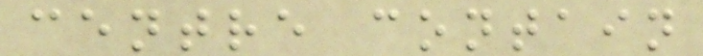centre contain
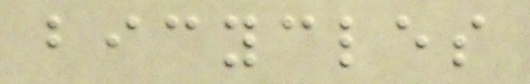bicycles
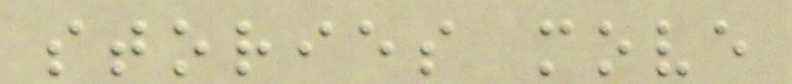stories move
